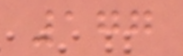177
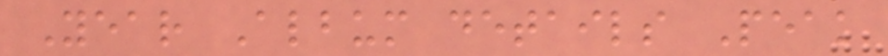Year Album details Peak
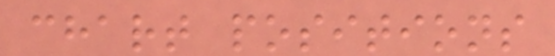chart positions
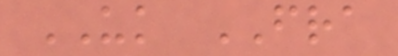UK FRA
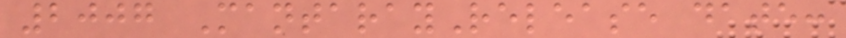2007 MantarayRelease date:
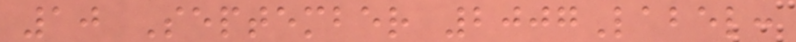10 September 2007Label:
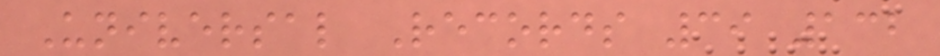Universal Records 39 132
